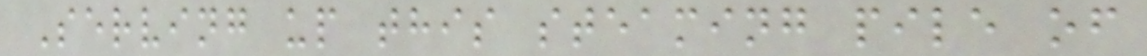Serving up this steaming pile of
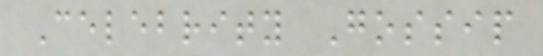Celebrity Gossip
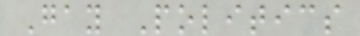Gay Politics
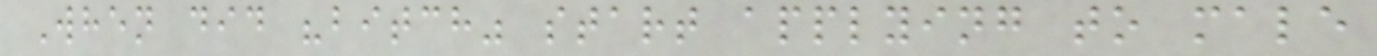When did "bitch" start applying to male
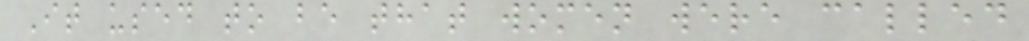It used to be that women were called
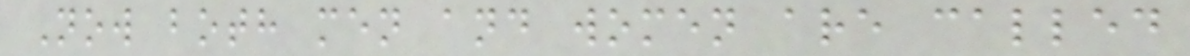Now both men and women are called
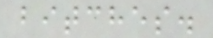bitches.
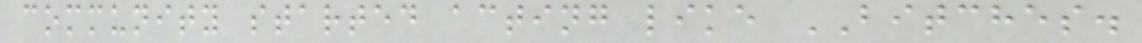community started acting like BITCHES.
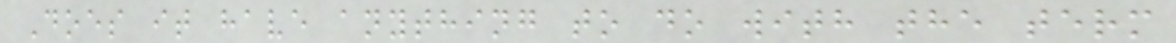Does it have anything to do with the term
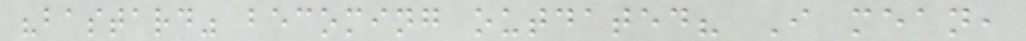"bastard" becoming outdated? I mean,
